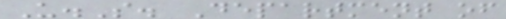U.S. Department of
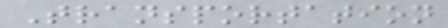Transportation
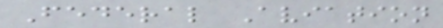Federal Aviation
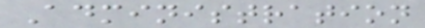Administration
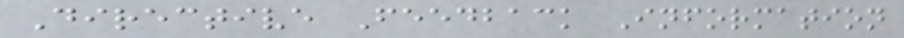Directive Feedback Information
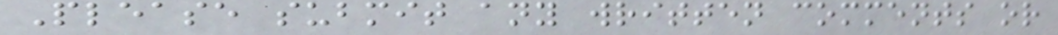Please submit any written comments or
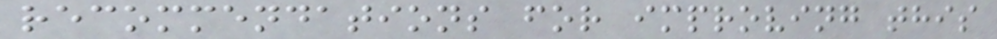recommendations for improving this
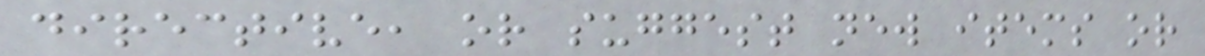directive, or suggest new items or
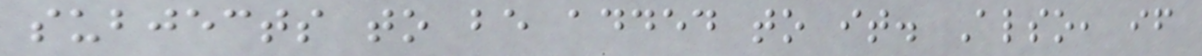subjects to be added to it. Also, if
